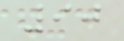90
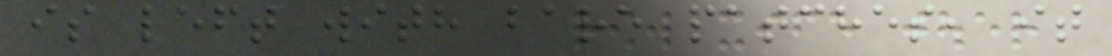is left with bare patches, it
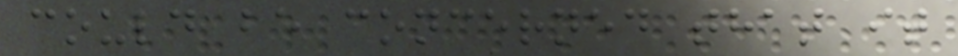could be concerned that it
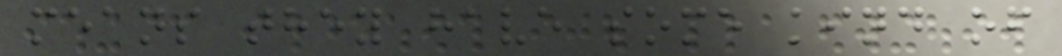means they have some kind of
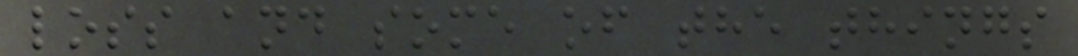loss and some of the things
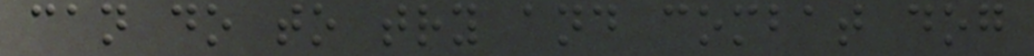can do to try and combat dog
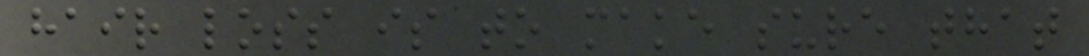hair loss is to make sure that
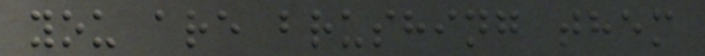you are brushing them
